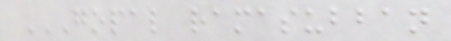GOPAL RAMASUBBAN
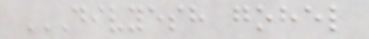DIVYESH GOHEL
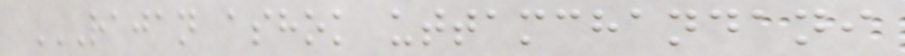RAJAN ASHOK UTTAMCHANDANI
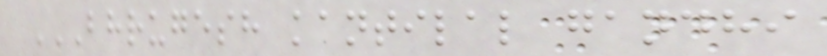BHRUGESH KANTILAL GANDHI
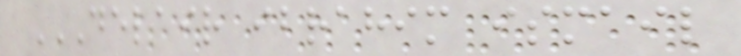DELAIR IBRAHIM ISMAIL
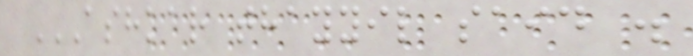ASHKAR THAYYIL SAID .
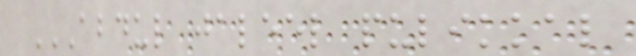ABDUL JALEEL PULIKKAL
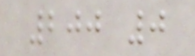200 0
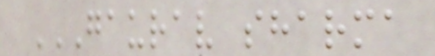GAURAV SHARMA
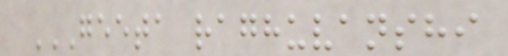GEETA RAGHUVANSHI
